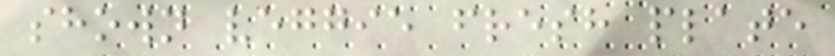shown veggie fresh plate
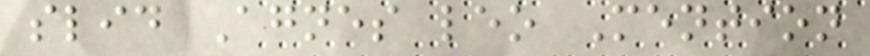slid Agnes leo Mention
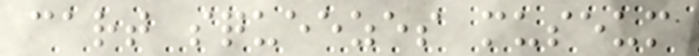cart squeezes museum
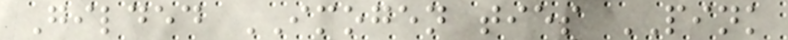Gilded IMOGEN ties PINK
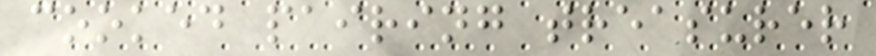cooked pairing treasurer
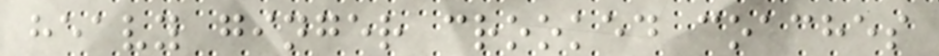heavy ginger crooked coaches
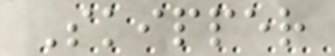Skipper
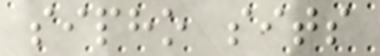sipho sits
